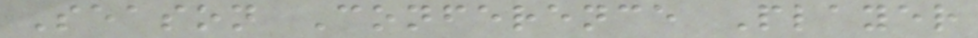Season Conference Player
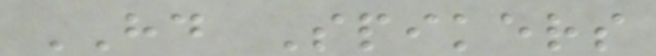HD Spikers
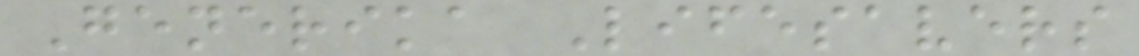Generika Lifesavers
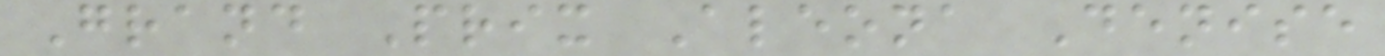Grand Prix Aleona Denise
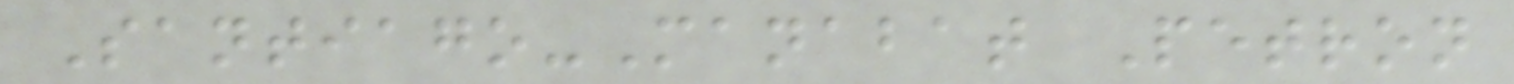Santiago-Manabat Petron
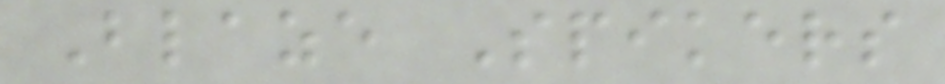Blaze Spikers
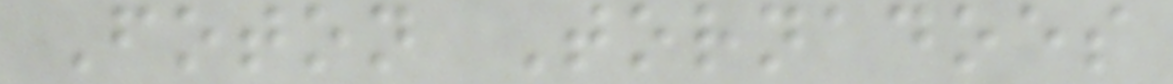Foton Tornadoes
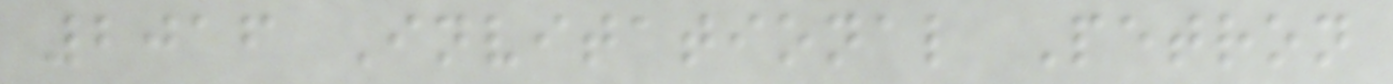2016 Invitational Petron
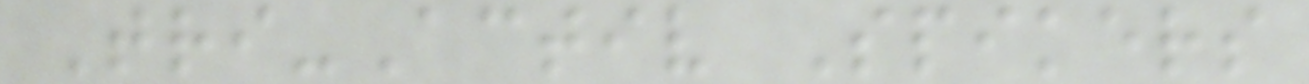Tri-Activ Spikers
